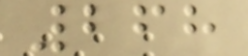268
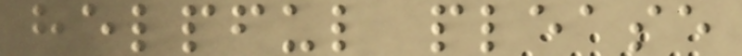helpful please
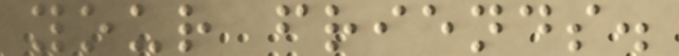your friends.
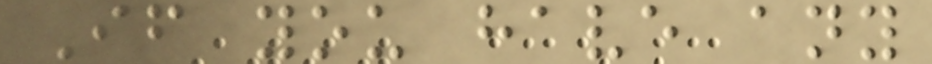If you have any
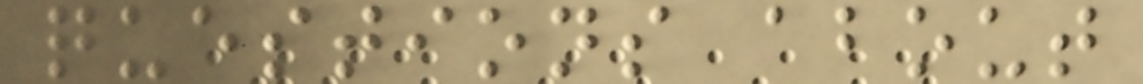questions about
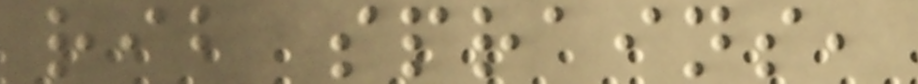rib sprains,
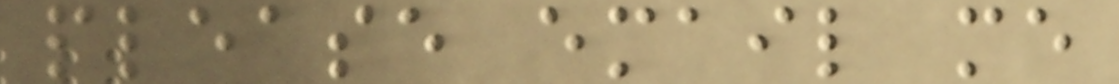please email me
